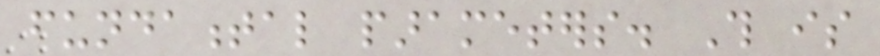fundamental parameters. This is
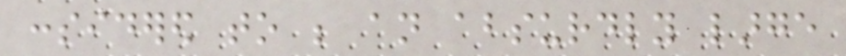considered to be an absurdly large
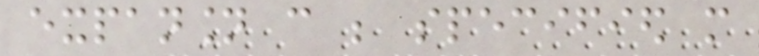expansion can be specified more
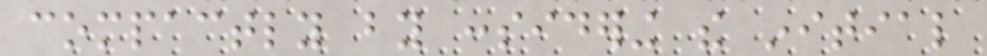compactly by considering the initial
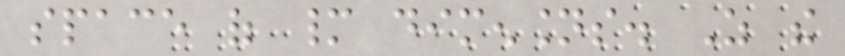space of many dimensions. As the
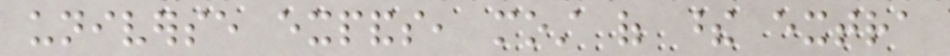universe expands, most of these extra
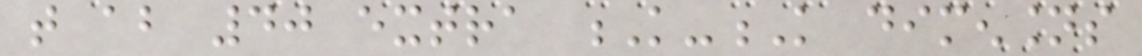that about 40 extra K-K dimensions
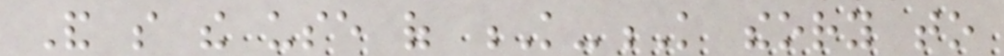And so the use of K-K theory to
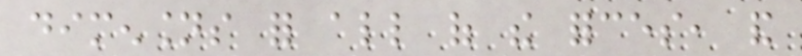dimensions for all of the forces, and
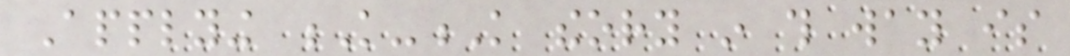Applying K-K theory in this way is
